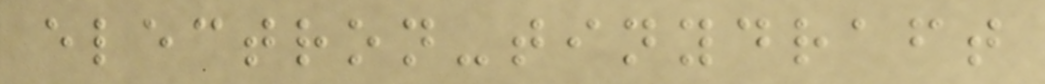electron-tinydraft
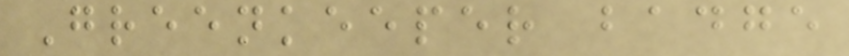Greenkeeper badge
